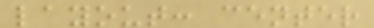layout: center
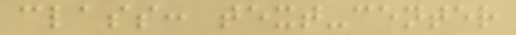class: text-center
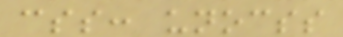css: unocss
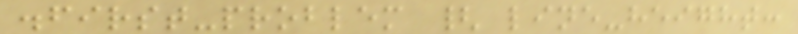.first-problem { line-height:
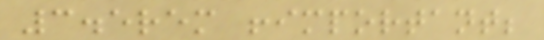3.5rem !important;
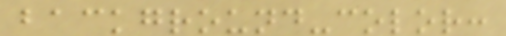background-color:
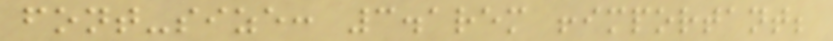font-size: 3.1rem !important;
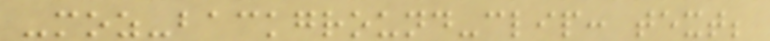-moz-background-clip: text;
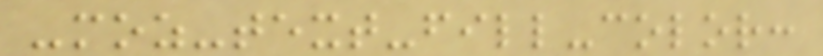-moz-text-fill-color:
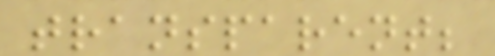transparent;
